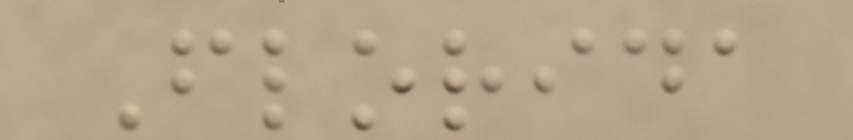Florida
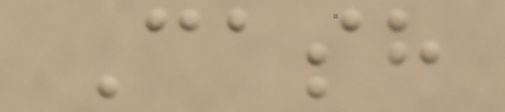Cash
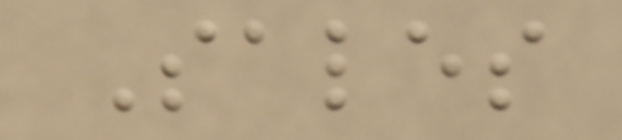Sales
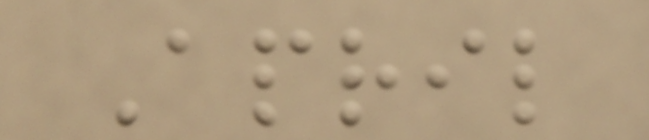April
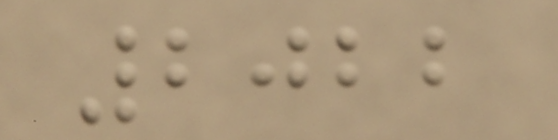2022
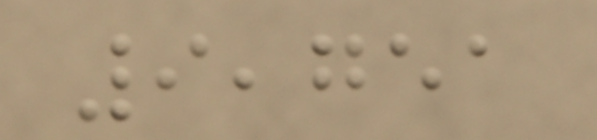9,751
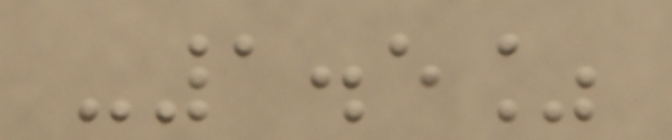-1.5%
